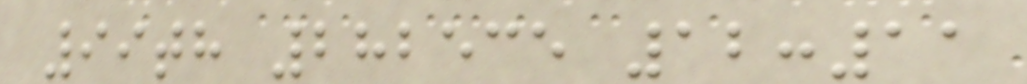99th 282535 12:11
